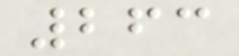263
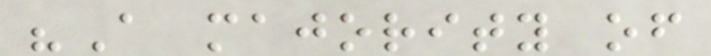"A majority of
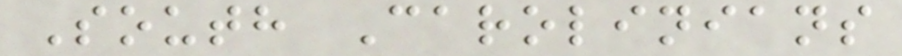South Carolinians
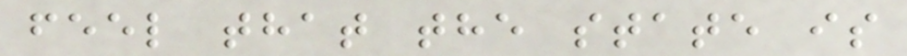feel that the state is
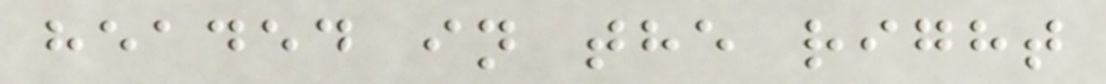headed in the right
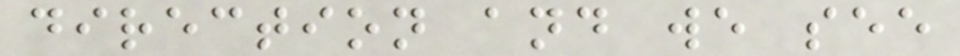direction and we see
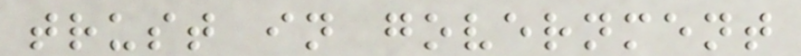trust in government
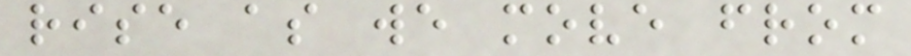rise as we move from
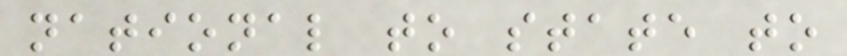national to state to
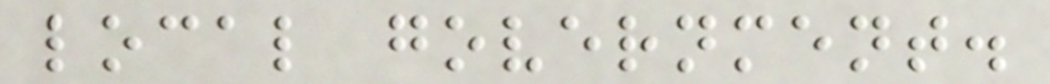local government.
